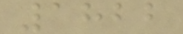1822
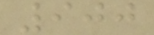900
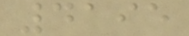4195
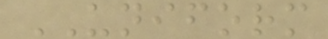UNIFORM
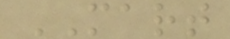MART
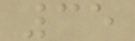35
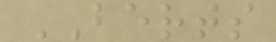BERTS
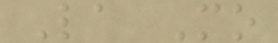La Mo
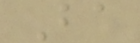Ba
